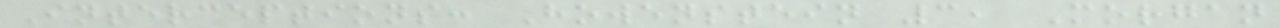Interceptions: Howenstein 3, Morgan
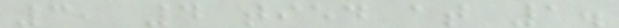3, 4 tied at 1.
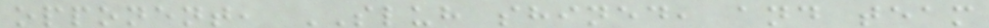opponent, SLUH shined, and team
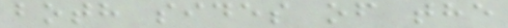both sides of the
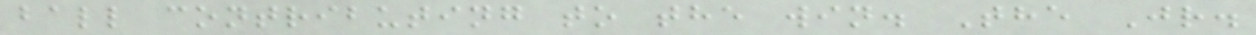ball contributing to the win. The Jr.
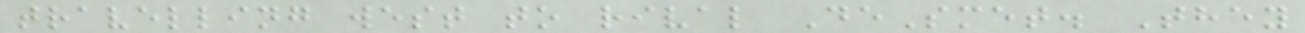travelling west to rival DeSmet. They
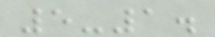5-1.
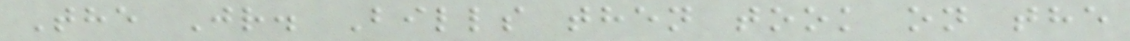The Jr. Bills then took on the
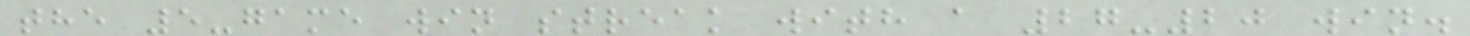the 5-game win streak with a 27-20 win.
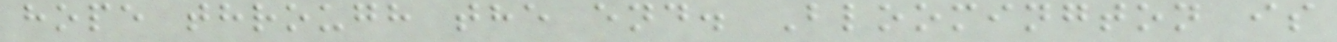hope through the end. Bloomington is
